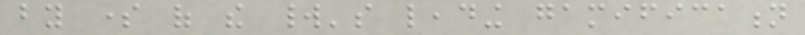by some of the world's leading gamification
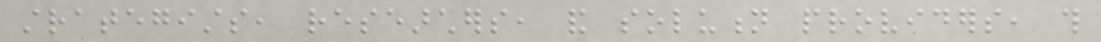strategists, researchers, and solution providers, this
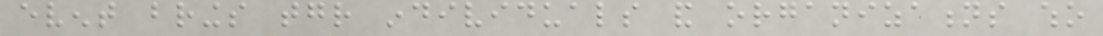event brings together individuals and organizations who
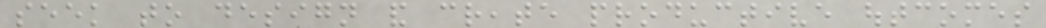seek to design and create productive outcomes
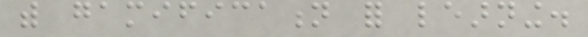with gamification for learning.
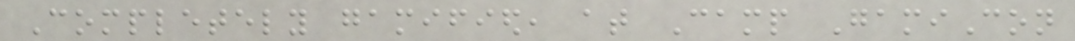Completely gamified, at Camp GamiCon
